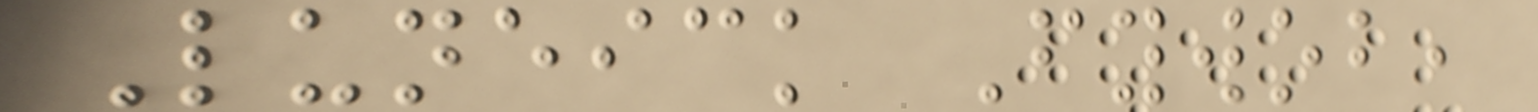Luneick Fywob,
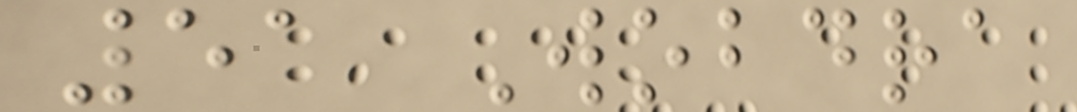51 Wobdra
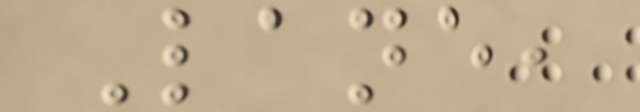Lane,
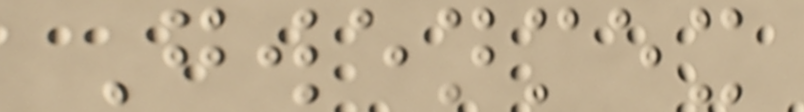Gwenmex
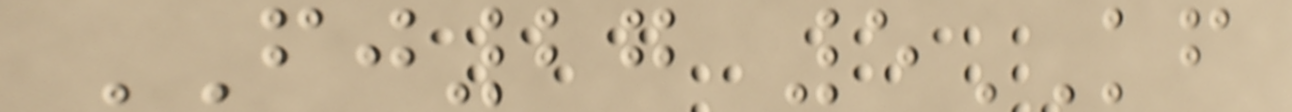FJ27 5KF
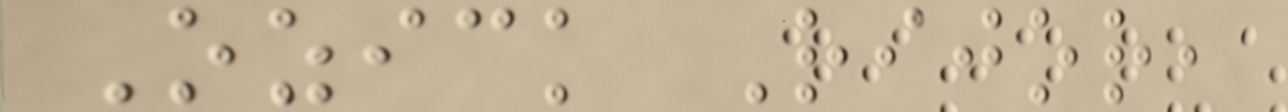Ozick Rijor,
